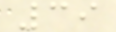39
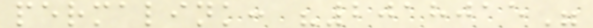permalink: "2018015"
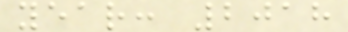year: 2018
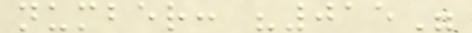number: "015"
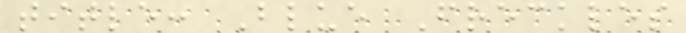title: Blue Freckles
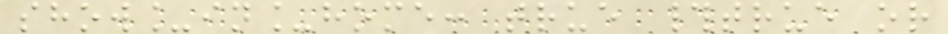show_in_home: true #true or
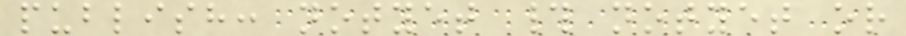publish: notyet # notyet or
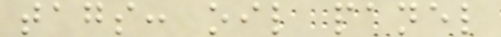tags: oil panel
